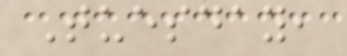Tuesday,
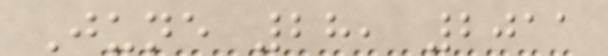June 28, 2011
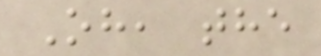Oh, the
